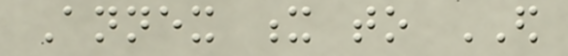Annex x to ED
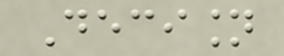Decision
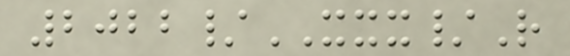2022/XXX/R
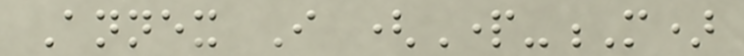Annex I (Part-M)
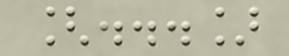[...]
